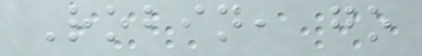Robin, go
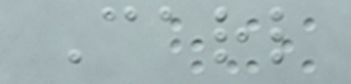Carl
